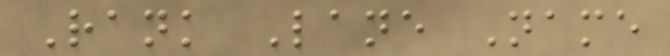Rank Lane Name
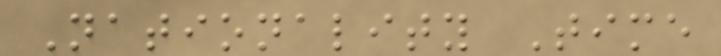Nationality Time
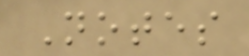Notes
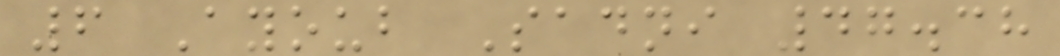6 Ayoub Sadni 47.38
